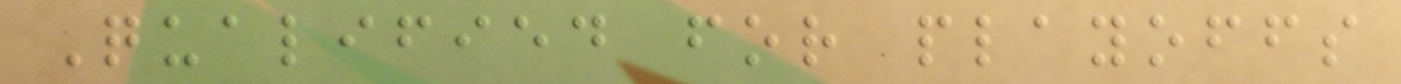Qualified for playoffs
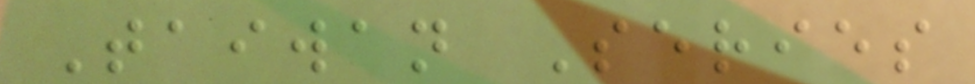Taiwan Series
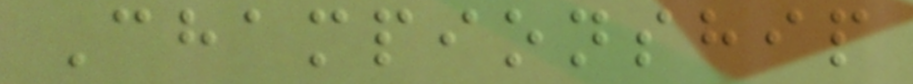Championship
